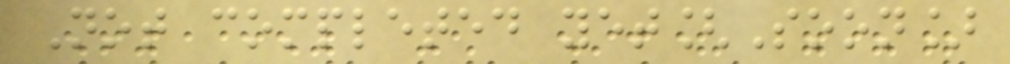Not completed yet[Soon]
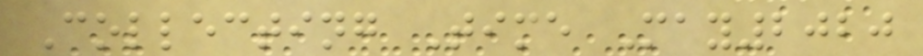Collecting Time May2020
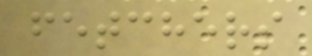fetchers
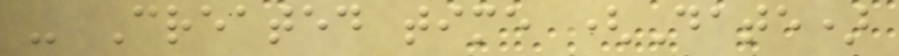- Created time (Date)
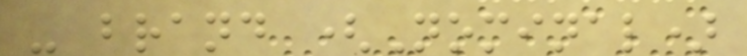- brand (Nominal)
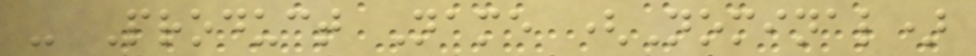- Product Name (Nominal)
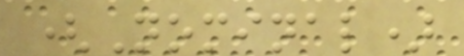(Nominal)
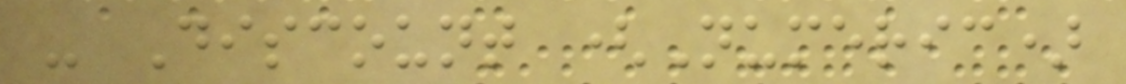- Discount (Numeric)
